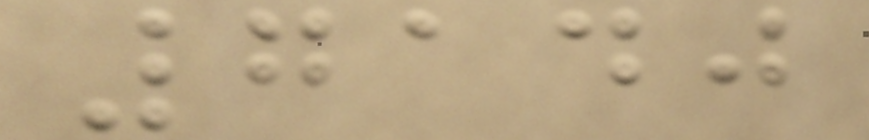7140
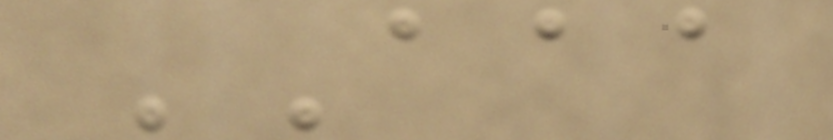AAA
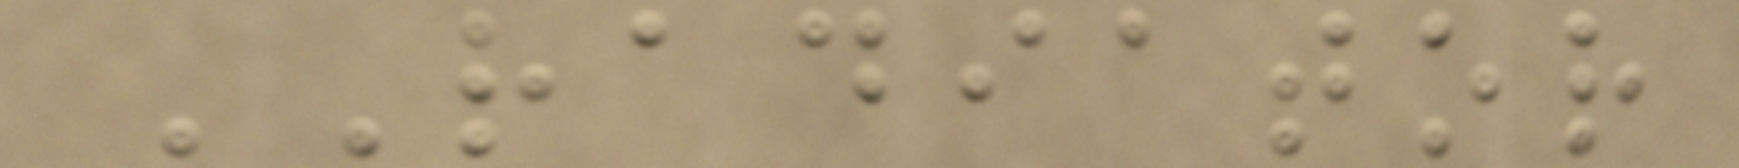RADIATOR
